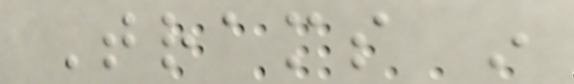Trams in
